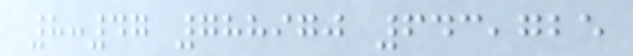8:47 788970 643,725
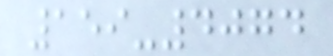159-4074
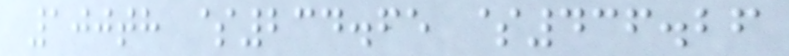100th $234.65 $436.26
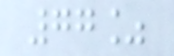77%
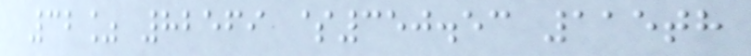32% 82569 $350.53 115th
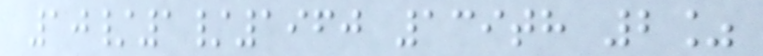10/1/1960 139th 2%
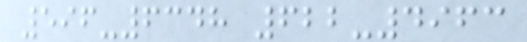596-6348 622-4963
